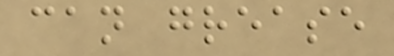can grease
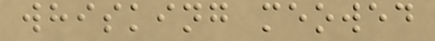whisking meowed
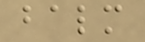balm
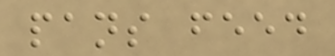pans feed
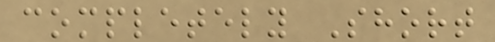completely Short
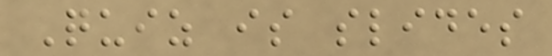Quiz is slides
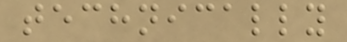technically
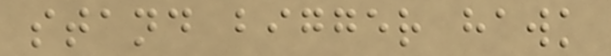stand bigger hawk
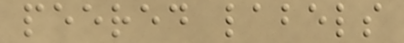peered labels
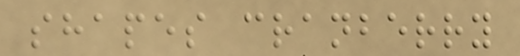shapes cranberry
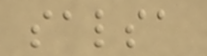salsa
